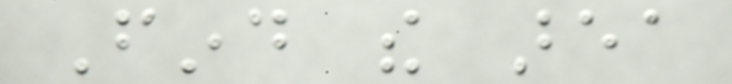Find the area
